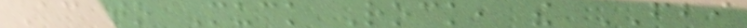According to Muck Rock, the FBI
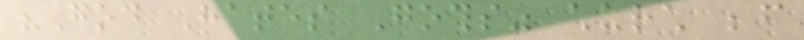"God Hates Goths" church before
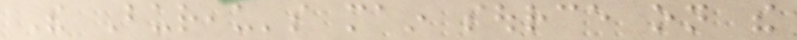The Bureau's main source on the
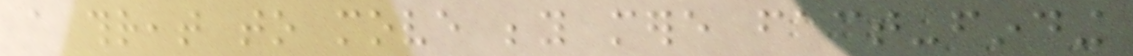a threat to move beyond mere fact-finding
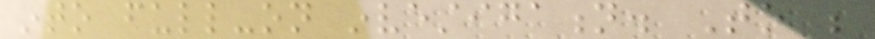into full-on investigation. To be
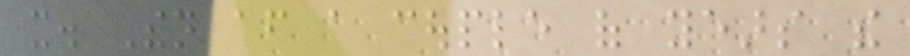it. Then after a couple of years the
